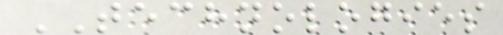TECHNOLOGIES
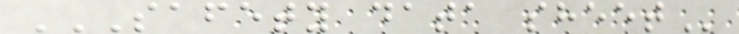SAFETY DATA SHEET
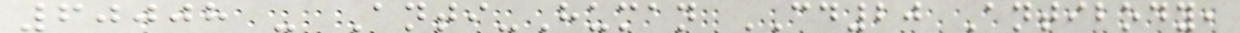60008 - Anti-Human CD20 Antibody,
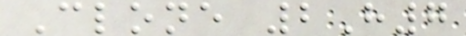Clone 2H7
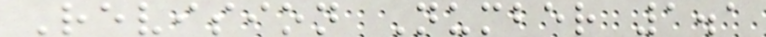Revision Number 1.1
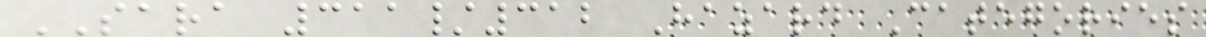SARA 311/312 Hazard Categories
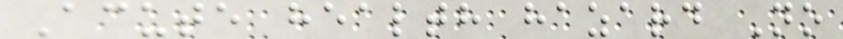Acute health hazard No
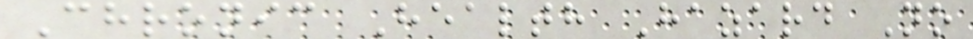Chronic Health Hazard No
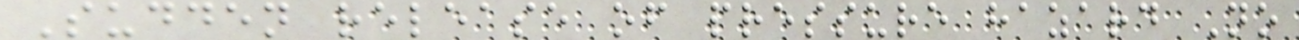Sudden release of pressure hazard No
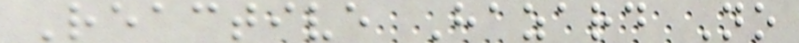Reactive Hazard No
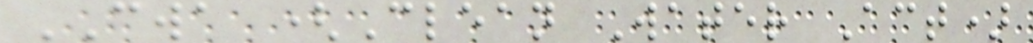CWA (Clean Water Act)
